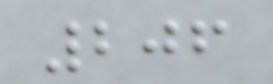206
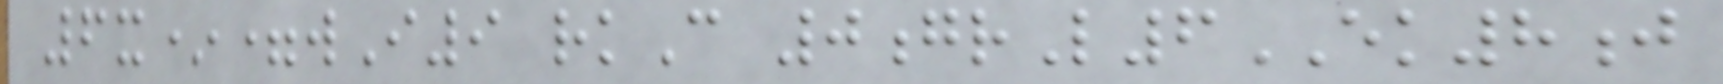6x*=wI9 rkC 0grL6EK8j
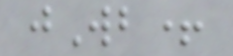jWb+
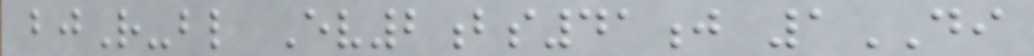bjR-bl Ev2bs41j 1DI
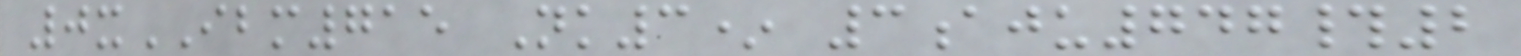0xIBM715 Nk3* 3aju747#2
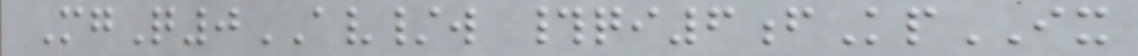MgQ0AV/w #qi6fKpIX
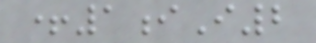+1iI2
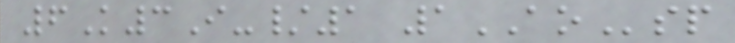6K3I-/1 1AOsp
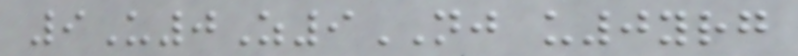9U0Z9NJ u0yrg
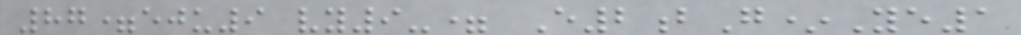87=eju9 vy9-= E2bG*Ye1
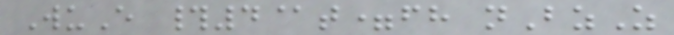WuE #4@t=fh nBzZ
